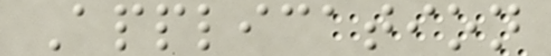Application
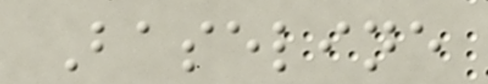Baseline
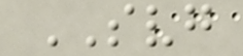SVG
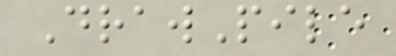DrawPile
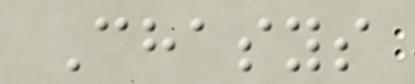Chasys
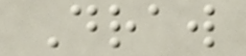Draw
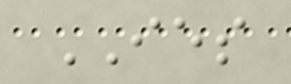IES
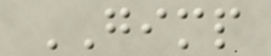GIMP
